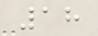18
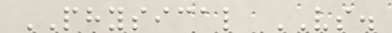PHYSICAL VS.
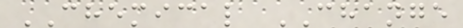CHEMICAL CHANGE
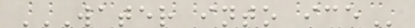WATER INTO ICE
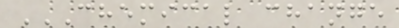CHEMICAL CHANGE
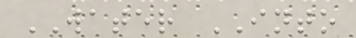WATER INTO
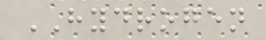HYDROGEN
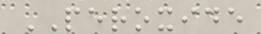PEROXIDE
